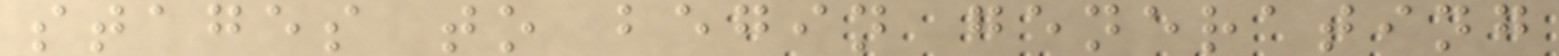stages to begin generating
